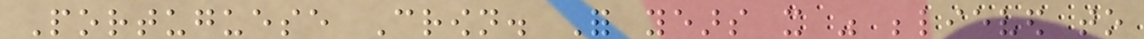Portuguese Crown. For years it was believed to
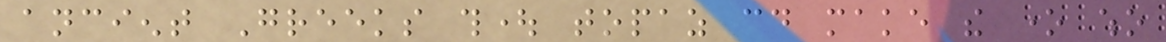ancient Greeks thought topaz could make the one who
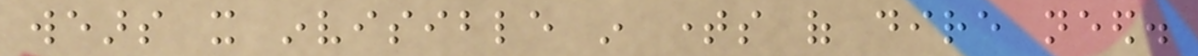wears it invisible in times of dire need.
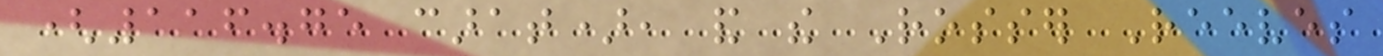(116.75 carat), and the Rosser Reeves
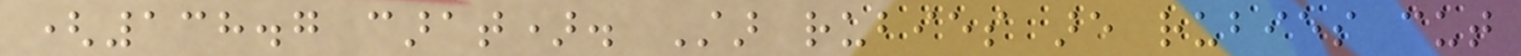(138.7 carat). Star rubies are rubies cut
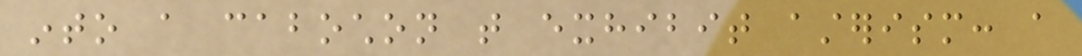into a cabochon that exhibit asterism: a
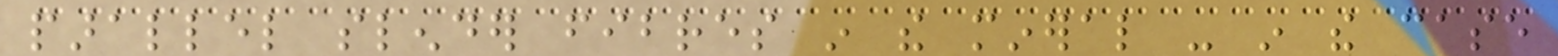parallel slender fibres in the mineral - in the case
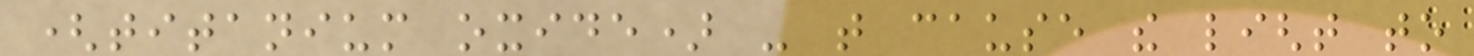(titanium oxide) - that cause the light to
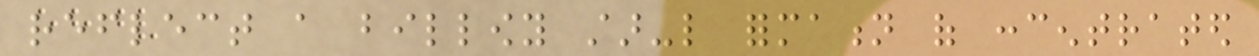reflect a billowy star-like formation of concentrated
